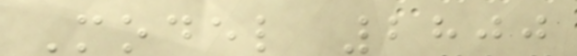Model 2800
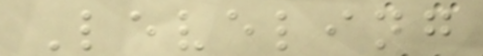Leveling
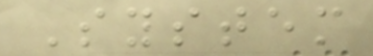System
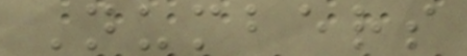Numbers
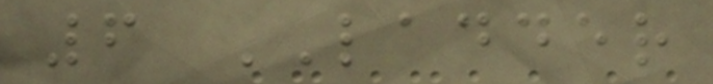6 LADDER
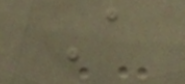A
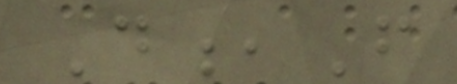D,F
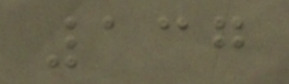137
